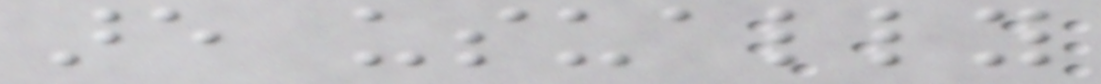are usually
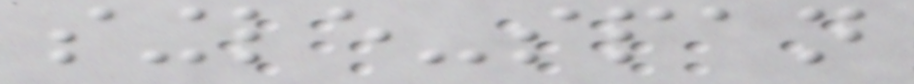single-span
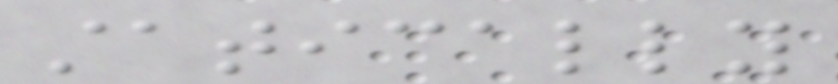statically
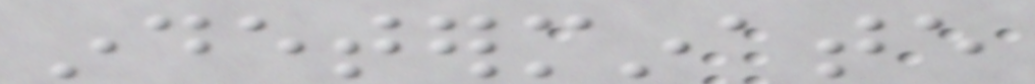indeterminate
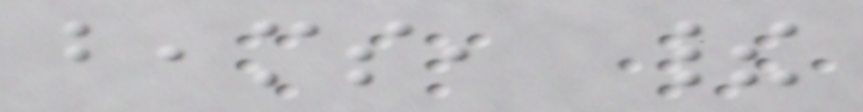beams, their
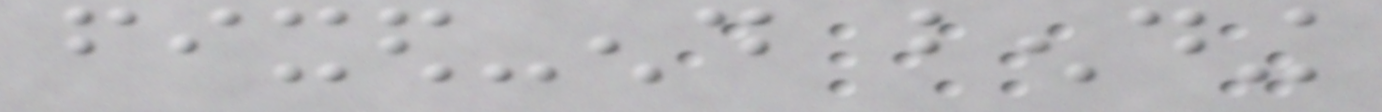fixed-end bending
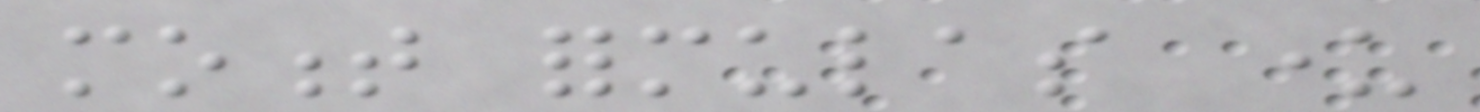moment formulas under
